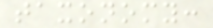taxonomy:
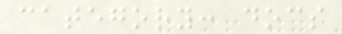category: docs
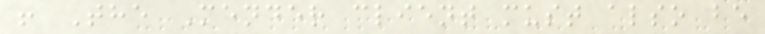! The Mender client must also be
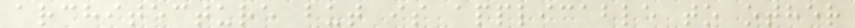architecture but is applicable to other
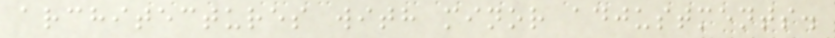architectures with minor adjustments.
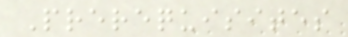Prerequisites
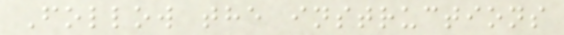Follow the instructions
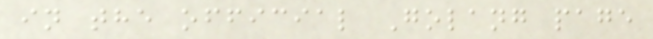in the official Golang page
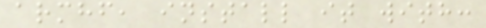armhf, install it with:
